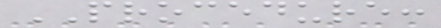PROCEDURE:
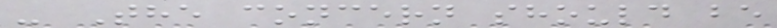- The concern should be
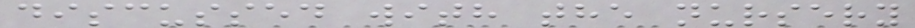discussed with the nursery
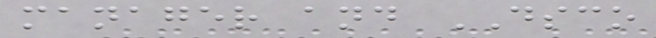manager and DSCO
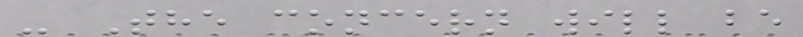- The concern will be
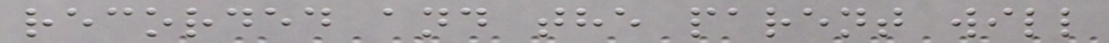recorded and the parent will
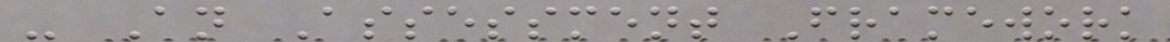- An Assessment Framework
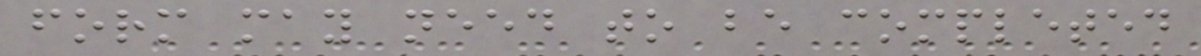form may need to be completed
